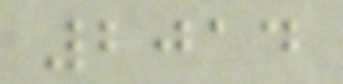2014
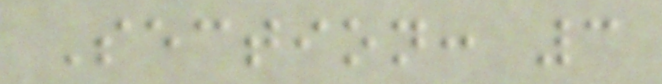Section: 3
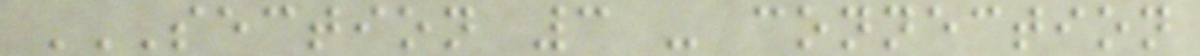SECTION 3 - CONNECTION
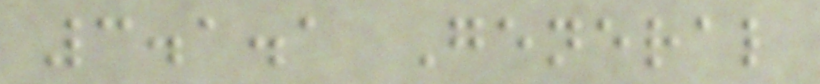3.1.1 General
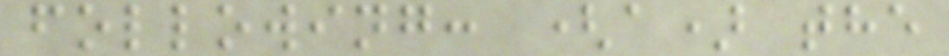following: (a) the
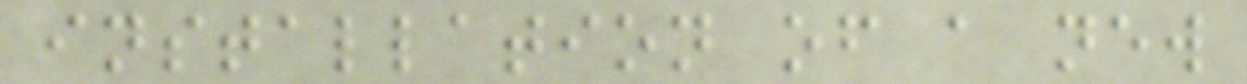installation of a new
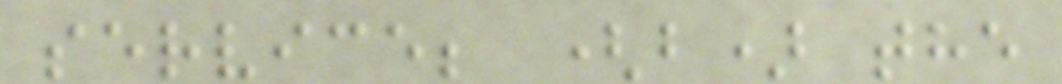service; (b) the
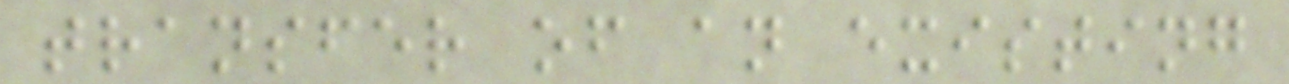transfer of an existing
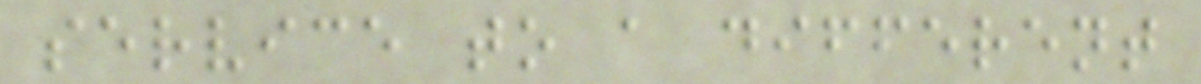service to a different
